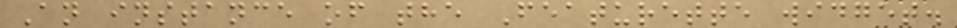An instance of the Featurette widget.
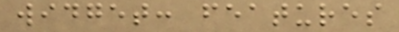widget: features
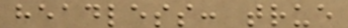headless: true
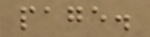page.
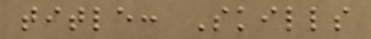title: Skills
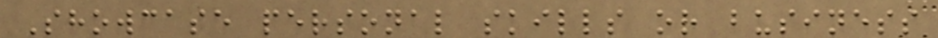Showcase personal skills or business
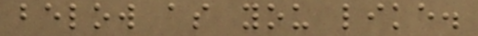below as you like.
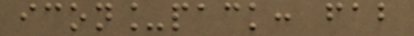icon_pack: fab
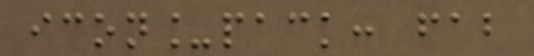icon_pack: fab
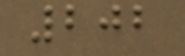202
